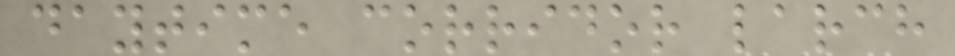daytime corridor larch
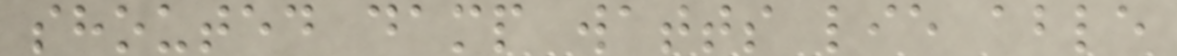shouted damp watts lie able
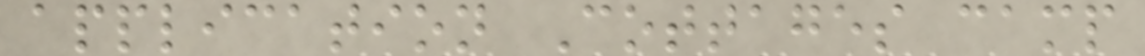application Cottages camp
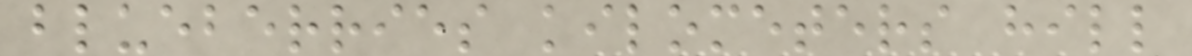blueberries kilometers hill
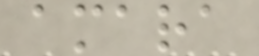amara
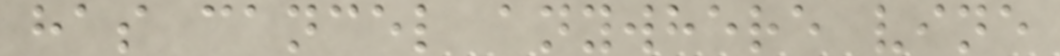has cancel anywhere vine
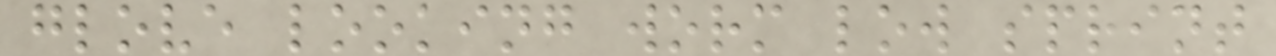glove looking worm low sprint
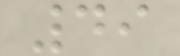49
